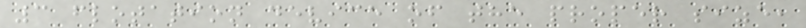3 flotation device of the proper size,
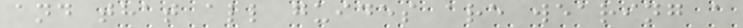and that all guides are wearing a
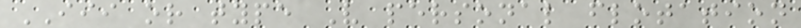III or type V personal flotation
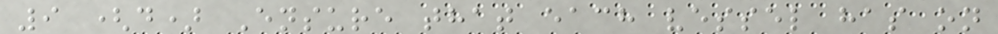9 (d) Ensure that each vessel has on
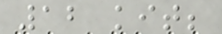12 kit;
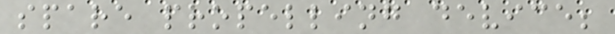spare propelling device;
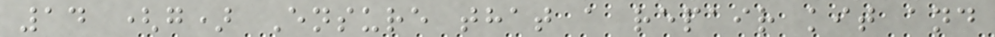14 (g) Ensure that a repair kit and
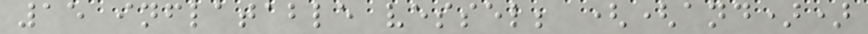15 inflatable vessel; ((and))
